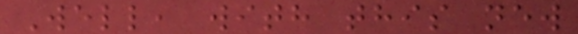Well, with this new
